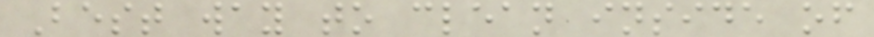Best way to clean inside of
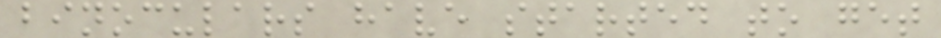binoculars have started to get
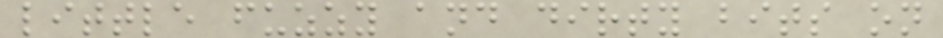little fuzzy and dirty bits on
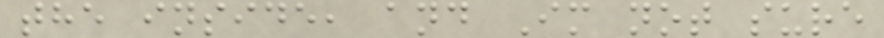the inside, and Im not sure
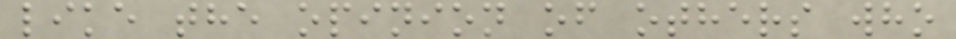like the opinion of others who
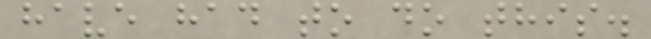have had to do this.
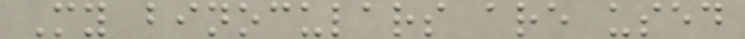My binoculars are used
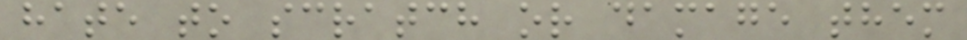hate to scratch or damage them
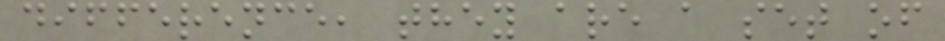difference, they are a set of
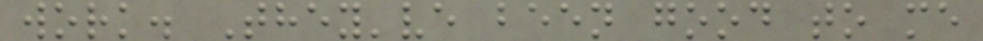work. They've been good to me
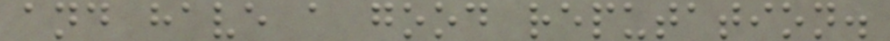and have a good reputation.
